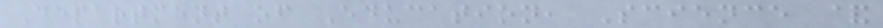Department of Education, Science &
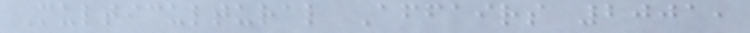Multicultural Affairs 2001,
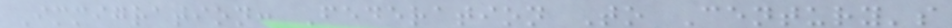Immigration: Federation To Century's
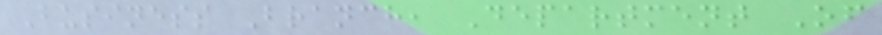Business Branch, Department Of
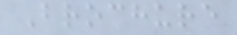Brochure
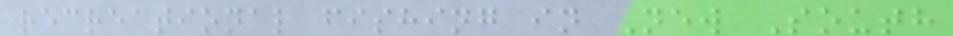recreational fishing in New South
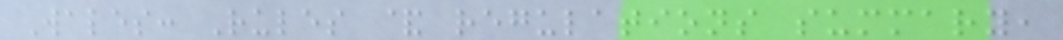Wales: Rules & regulations summary,
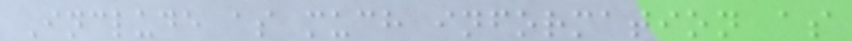Include as much information as
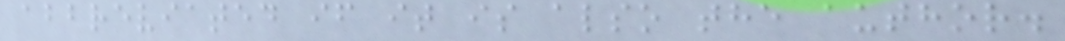abbreviated if it is also the author.
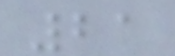21
